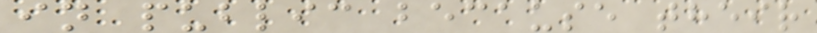in public because their
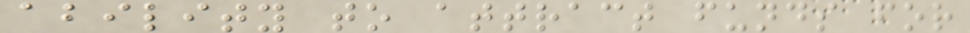ability to attract funds for
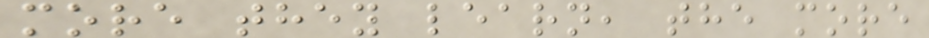more they learn, the more
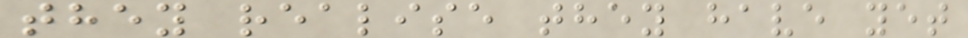they realise they have yet
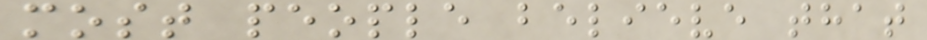most people believe that
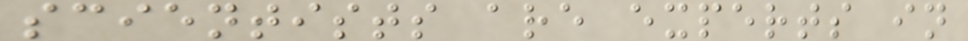scientists are experts in
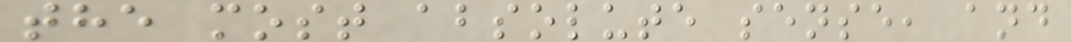the most absolute sense, and
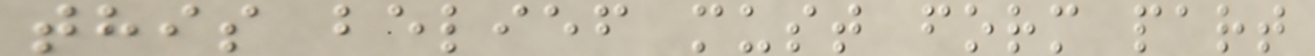this belief must form part
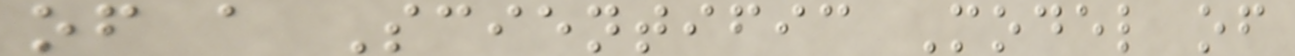of a Scientific Model of
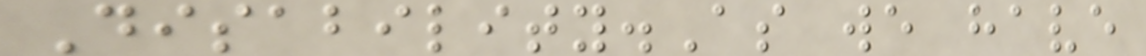Disability.As we have
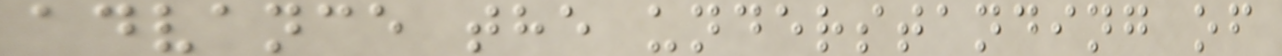advance the understanding of
